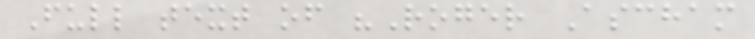Full text of "Roger Ascham
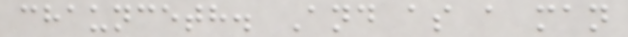chaunceth. And as a man
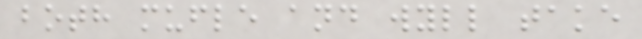both mufle and wyll take
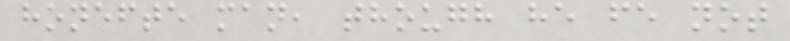honefte man, though he fe not
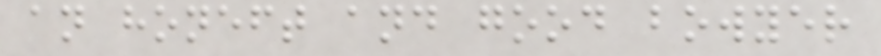an honeft and good bowyer
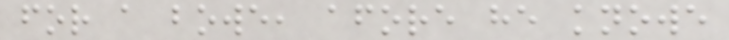for a bowe, afore he knowe
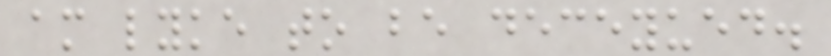am lyke to be deceyued.
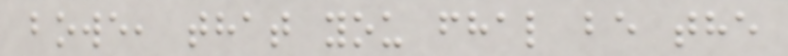bowe, that you fhal be the
